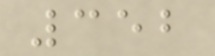352
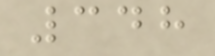348
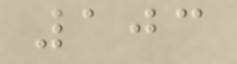103
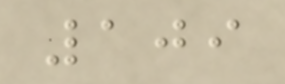109
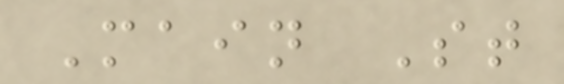Main St
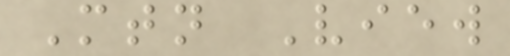Mtn View
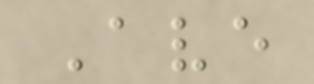Ave
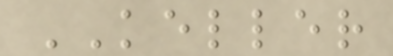KELLER
